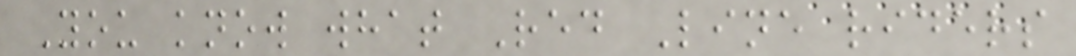You know what Red Line riders
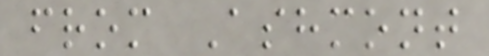from Ashmont
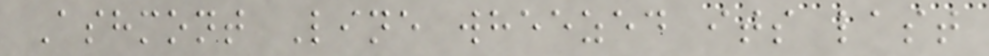Ashmont Line wheezed its last
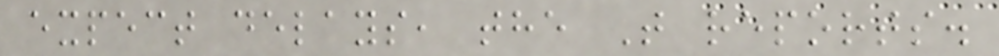expect delays, the T reports.
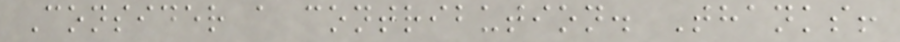Consider a contribution. Thanks!
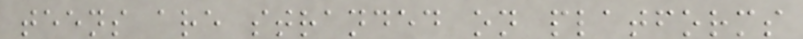teens are stranded on platforms
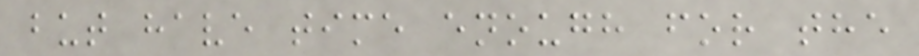but have time enough for the
